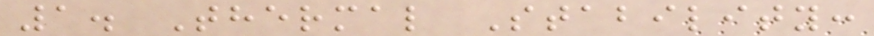1. Thermal Stability:
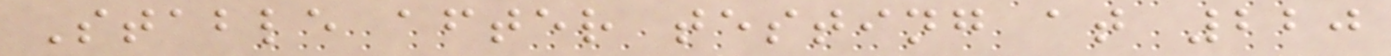Stable after testing at 220
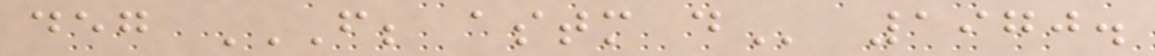deg F; ASTM D 1970.
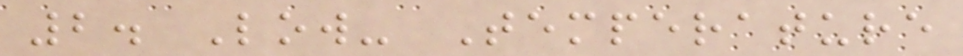2. Low- Temperature
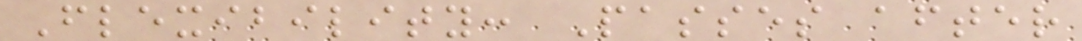Flexibility: Passes after
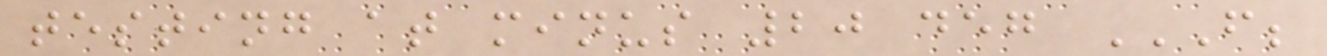testing at minus 20 deg F;
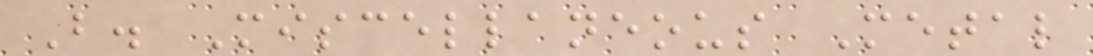B. Miscellaneous Metal
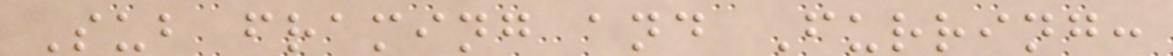Sub framing and Furring:
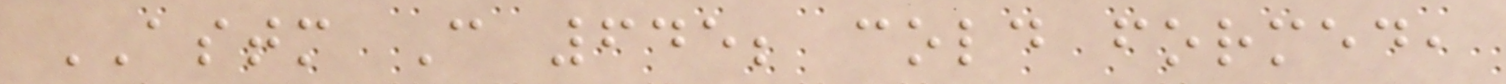ASTM C 645; cold formed,
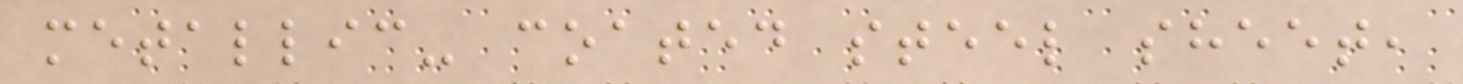metallic- coated steel sheet,
